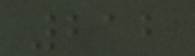212
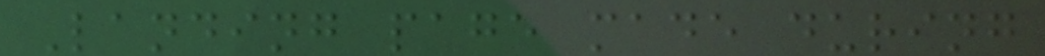Landing page made during
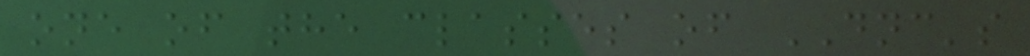one of the classes of DNC's
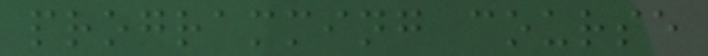programming course
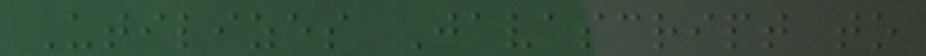Utilizes Javascript to
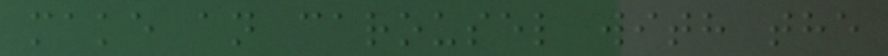make an carousel with the
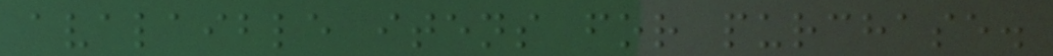avalaible itens for purchase.
